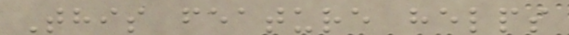This feature helps
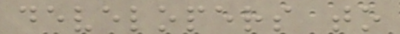developers to
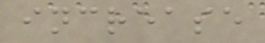increase
